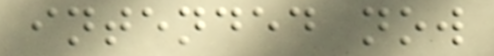intended now
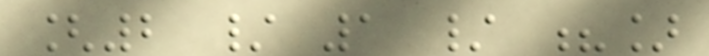[2 / 1 / ?]
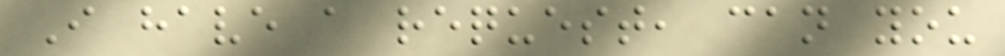I have a request, can you
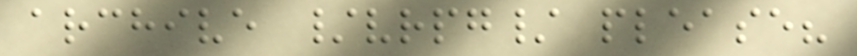archive /vrpg/ please?
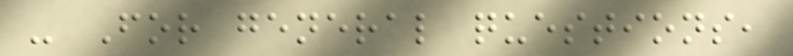- For general questions,
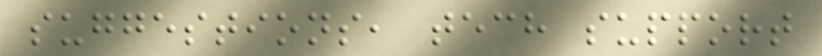suggestions, tech support
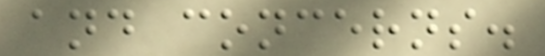and concerns.
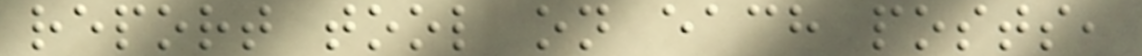report tool on each posts,
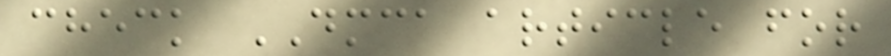check DMCA article for
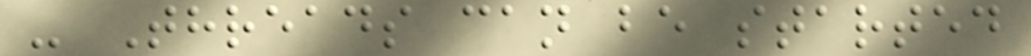- Threads can be started
